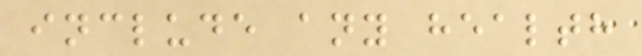include any health
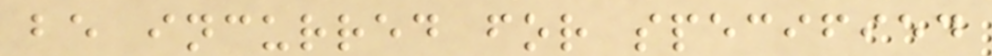be incurred for specified
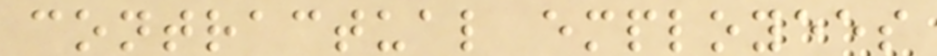contractual employees
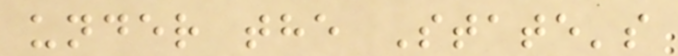under the State's
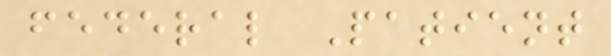federal Patient
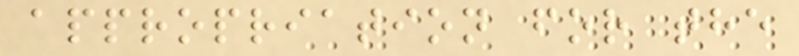appropriation for the
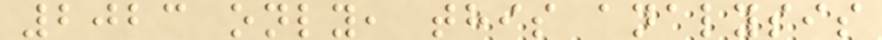2023 only, this analysis
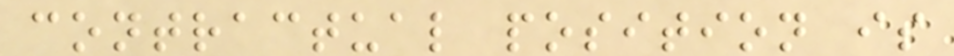contractual position is
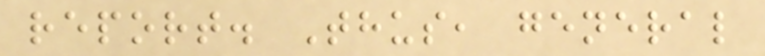report. Thus, general
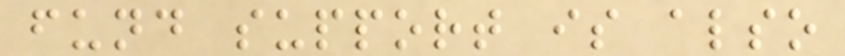fund support is also
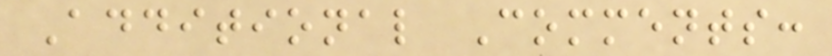Additional Comments:
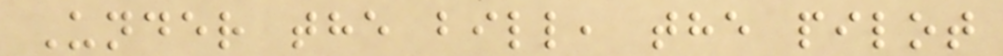Under the bill, the pilot
